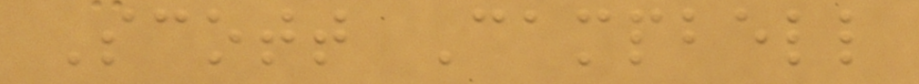Scott Campbell
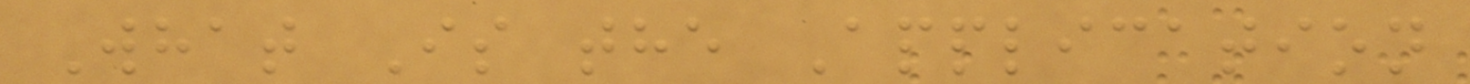What Is the Application
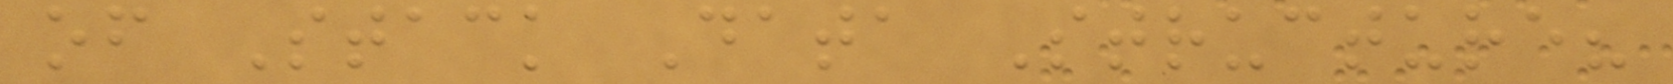of Stack Data Structure?
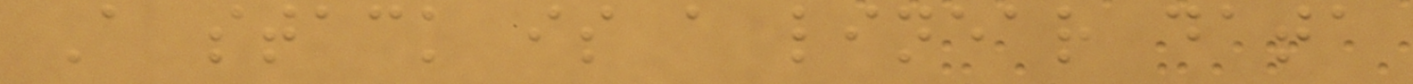A stack is a linear data
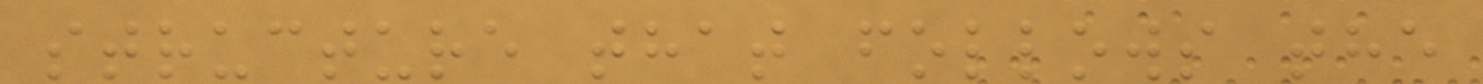structure that follows the
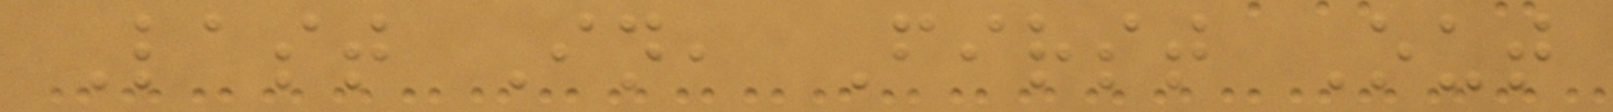Last In, First Out
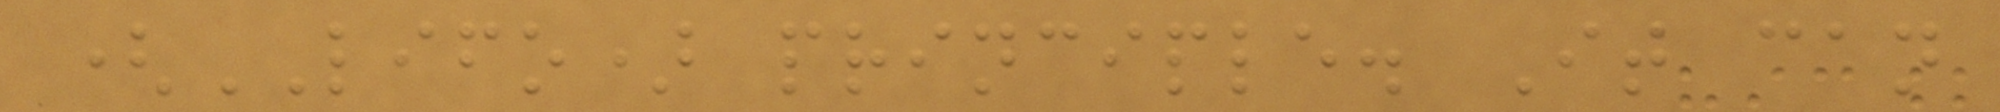(LIFO) principle. It can
